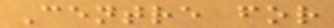Centre for
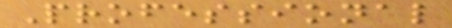Professional
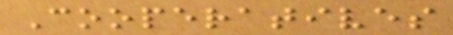Cooperatives
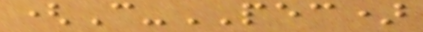(C-PEC)
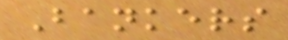Bankers
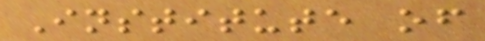Institute of
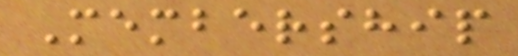Membership
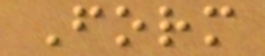Form
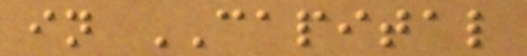in CAPITAL
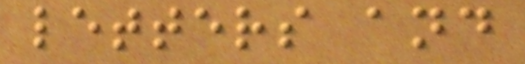letters and
